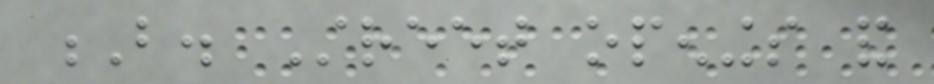B. Street openings and
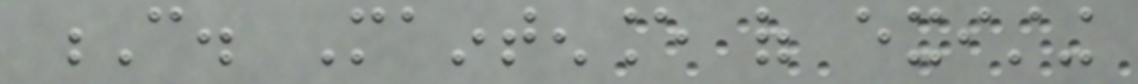C. Maintenance of existing
